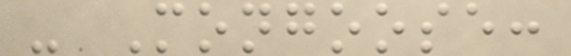- Mongoose:
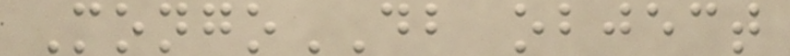MongoDB object
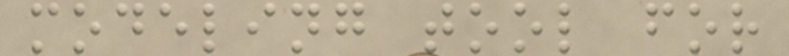modeling tool for
